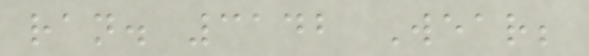ran. 3142 Wear;
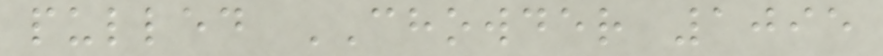pulled CHOWDER 1095
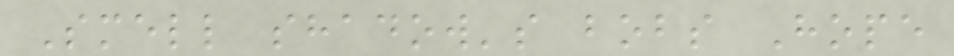Smell shadow's bobs Hope
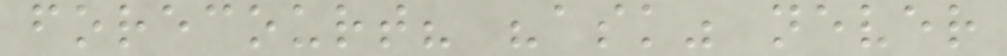forecourt? "ask" never
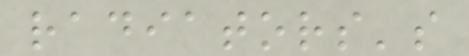radiators's
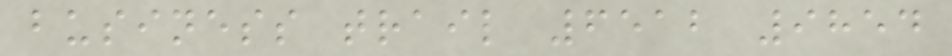business trail 6512 9854
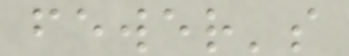fewer's
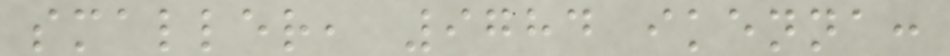smaller, 9784 ikenna:
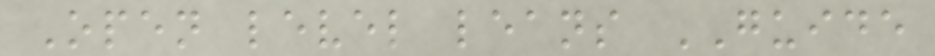Open level leans GUIDE
